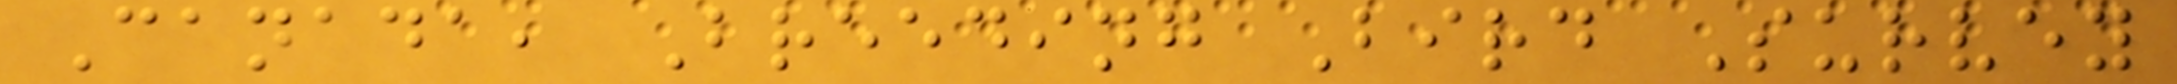Canada, Breeding Bird Survey
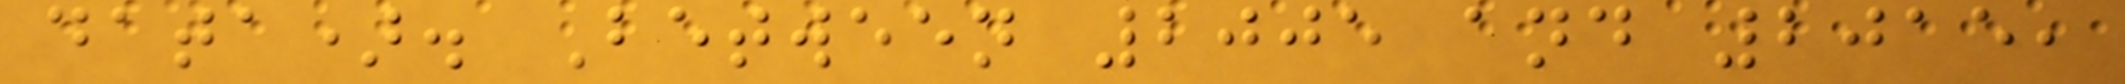data). Between 2005 and 2015,
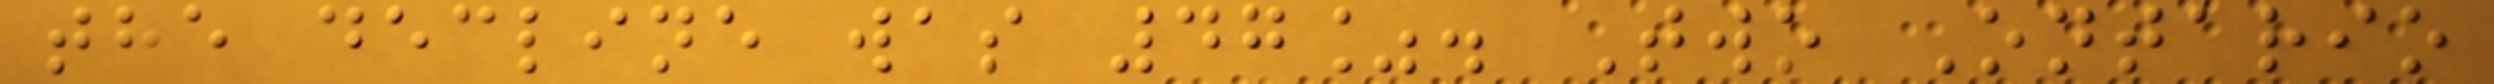the decline was 47%. Two Ontario
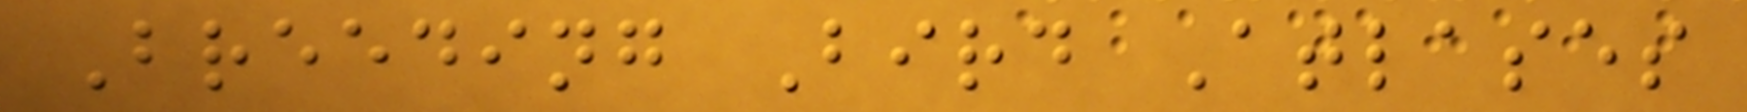Breeding Bird Atlases
